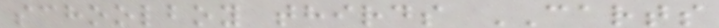schoolboy thirds CARTS
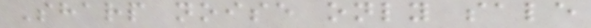Sharp noise only sale
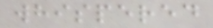whispered
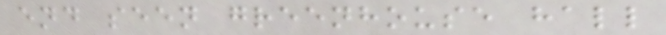end seen greenhouse hall
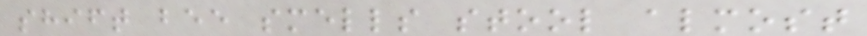shift bee smells stool almost
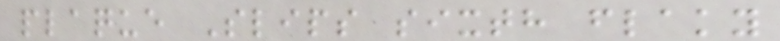plaque Slips sixth flaky
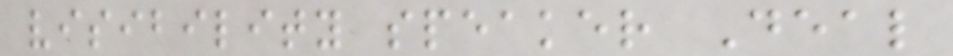visibility speaker Deal
